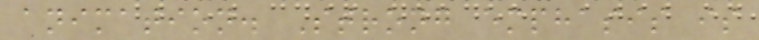animation. Strong emphasis is
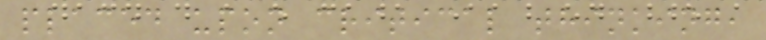placed upon critical thinking,
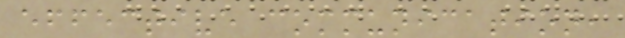effective communication,
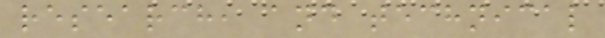research, and technical
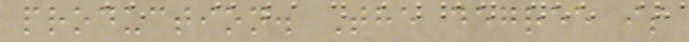production. The degree is
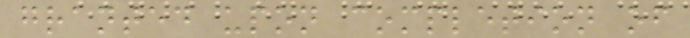granted upon completion of
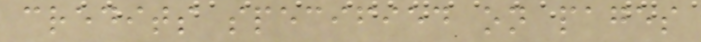credits specified on pages
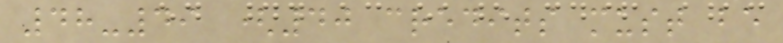48-49 (40 credits must be
